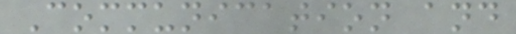Communication and
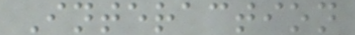Interaction
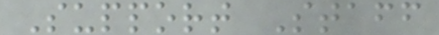Support Staff
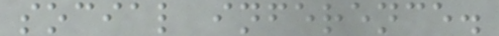social inference.
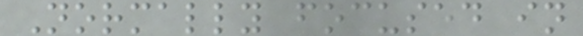Normally focused in
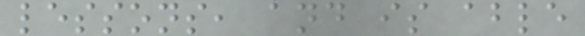lessons, and is able
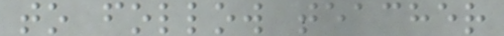to follow teacher
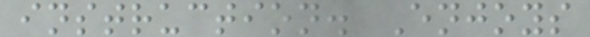instruction. Enjoys
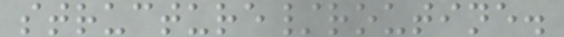structure/routine.
